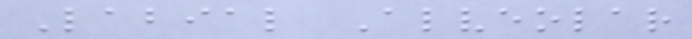Labial Alveolar
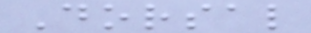Dorsal
